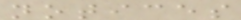notices
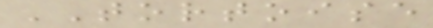TORTOISE
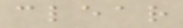clear
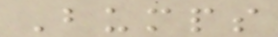Bumps
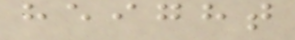height
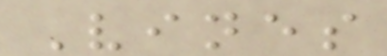Vines
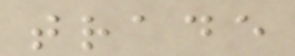trade
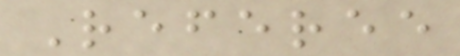Referee
